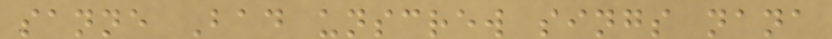sanne Bad unscrew sings nana
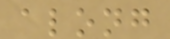along
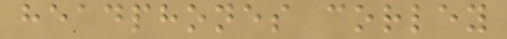headphones corley
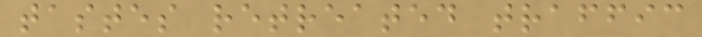tastes retreated traffic
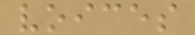voices
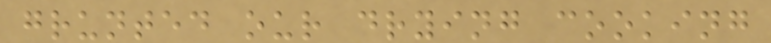grunted our drying cooking
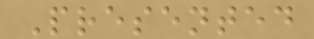Presented
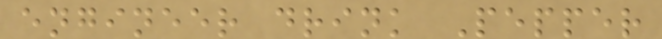engineer drink Pepper
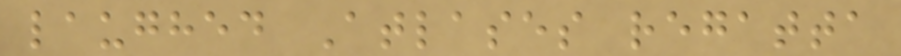laughed Atlases regatta
